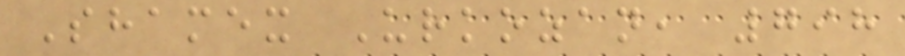Shamex Urkozan, 798
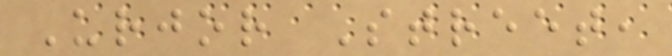Urjor Street,
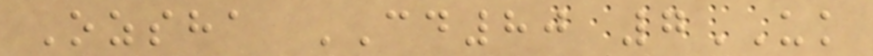Ozsha CD80 7UK
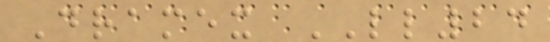Dramex LL24
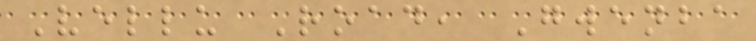Vellu Road, Gwenba
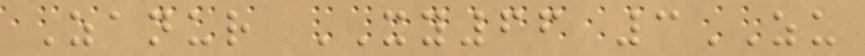Zanur XY66 3ZU
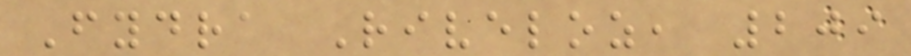Fydra Riveloz, 209
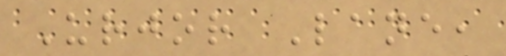Urjor Lane,
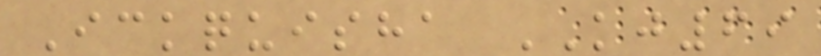Ickquisha KJ69
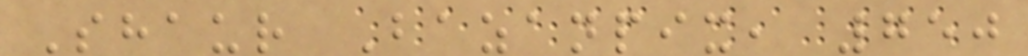Shaur Bazanpix, 750
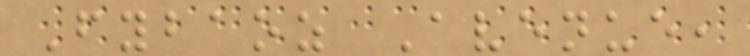Fybaoz Avenue,
